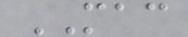MAC
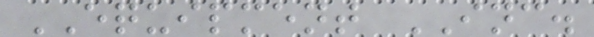EQUIPMENT INC.
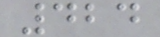424
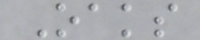Oaks
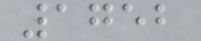1752
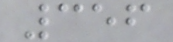356
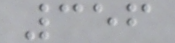356
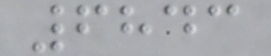6843
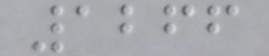1266
